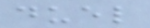duel
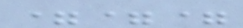===
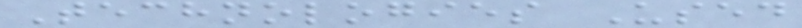Technologies Used
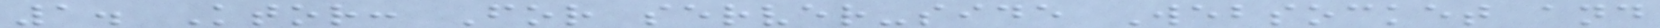1. Ktor: For server-side Websocket and
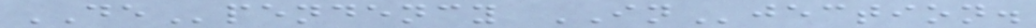DEpendency INjection.
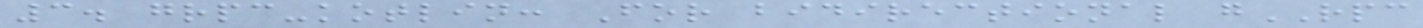3. grpc-kotlin: For bidirectional gRPC
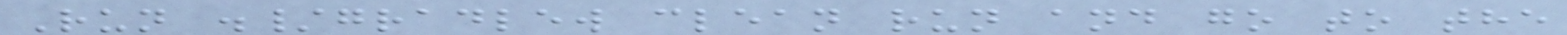Run ./gradlew clean run and go to the
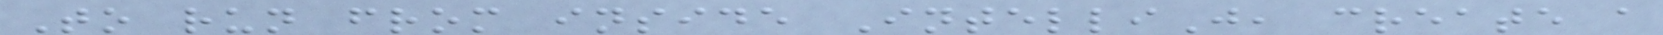To run from inside IntelliJ, create a
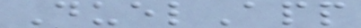DuelApp
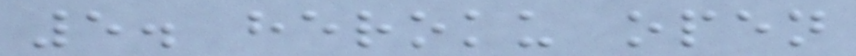5. heroku open
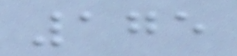175
